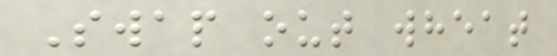Swap out wheat
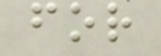for
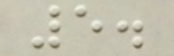5.
